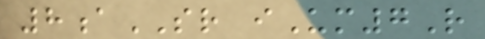8aSR iUm7R
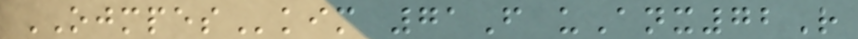OJMPESkim 71F uAnx72R
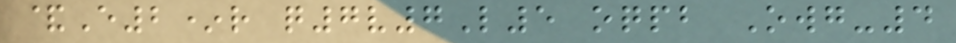&E2*r q7v7L5 oqpb Owg-4
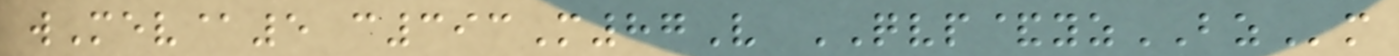wMev@5 c393M87V QVP&yzBZm
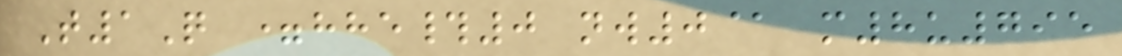T1Q =hhe#0 nw0@ m8u795
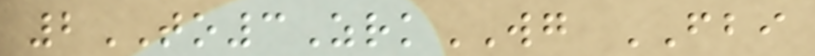2TO3ZrkWG FBI
